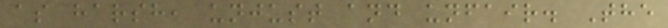as harsh, unjust and unfair. The
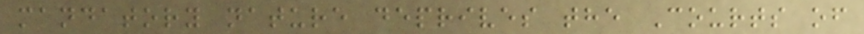mandatory nature deprives the Courts of
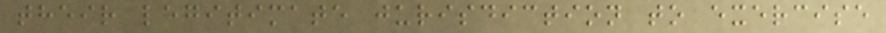their legitimate jurisdiction to exercise
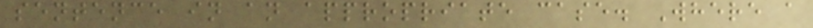sentence in an appropriate case. Where a
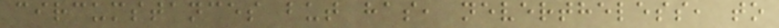circumstances but has, nevertheless, to
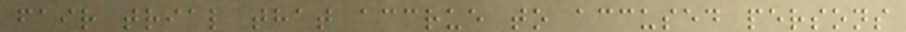fair trial that accrue to accused persons
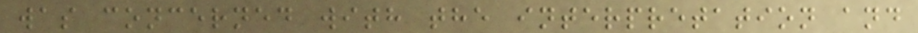was concerned with the interpretation and
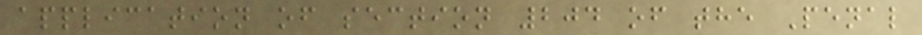application of section 204 of the Penal
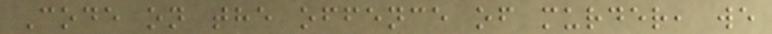Code on the offence of murder, we
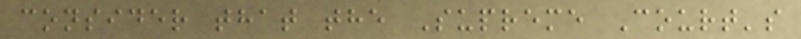consider that the Supreme Court's
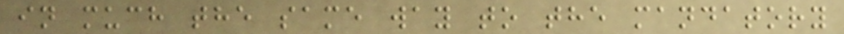in much the same way to the mandatory
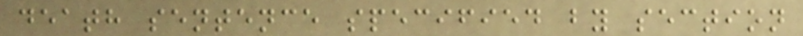death sentence specified by section
